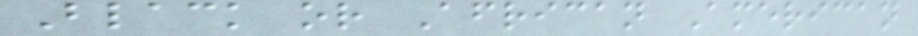Black or African American
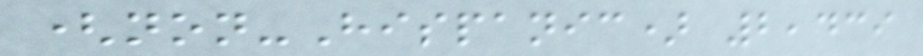(non-Hispanic) 2,439
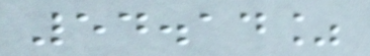54.14%
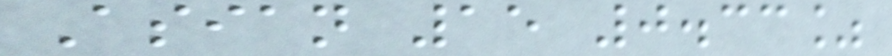Asian 15 0.33%
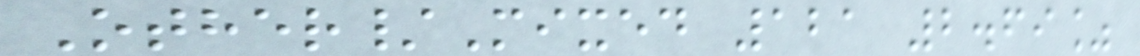Other/Mixed 121 2.69%
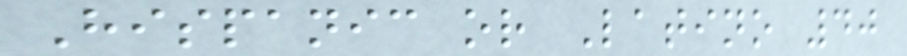Hispanic or Latino 40
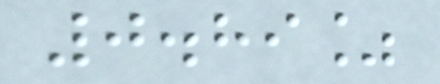0.89%
